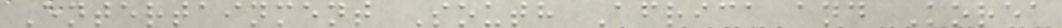Entertainment South Africa and Korea
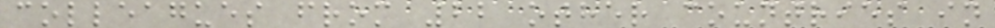colleagues from 22 other countries in
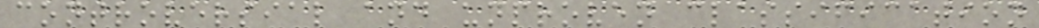controversial and unproven classification
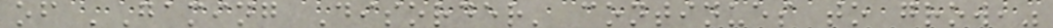of 'Gaming Disorder' continues to grow,"
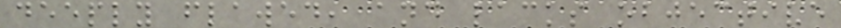deeply flawed, and lacks objective
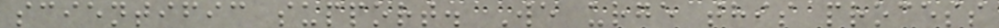scientific support. We urge this process
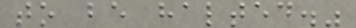to be halted."
